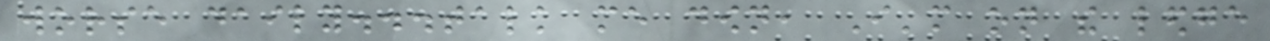worse daily...talk me down, I'm on the ledge
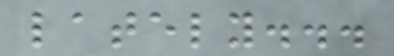lately...
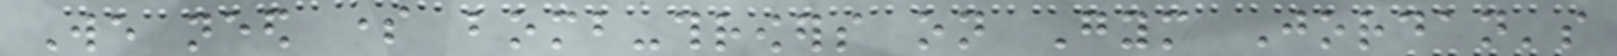We need some bomb-throwers on Gym Jordan's
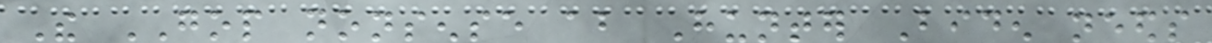The GOP nonsense about Hunter Biden needs
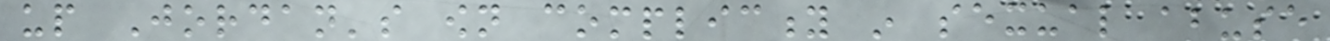up Jordan's own complicity in sexual abuse
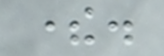there.
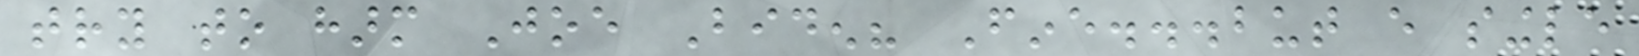try to harm Joe Biden? Fine...but every single
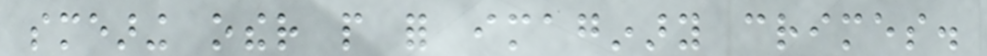smearing other people for imaginary crimes.
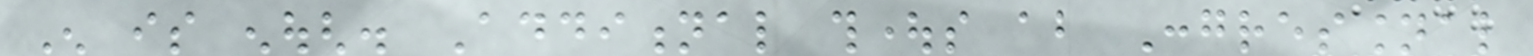Enough is enough. Additional thoughts about Congressional
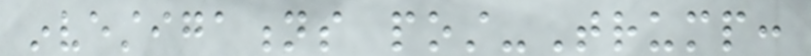investigations post-Trump:
